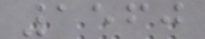1560
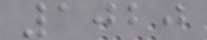1020
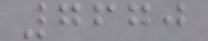7670
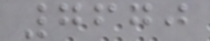7670
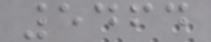5464
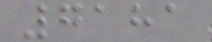7181
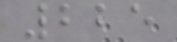225
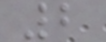2
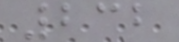232
